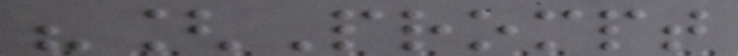"[Prompt
